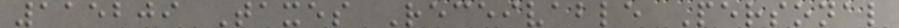115209 Taxes Receivable Personal
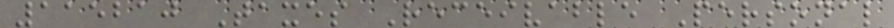115210 Taxes Receivable Personal
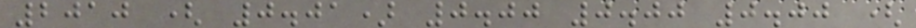2010 ( 0.01) 0.00 0.00 0.00 (
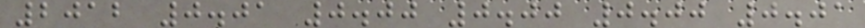2012 0.01 0.00 0.00 0.00 0.01
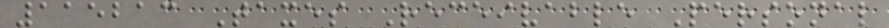115213 Taxes Receivable Personal
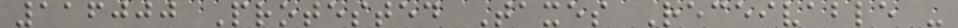116000 Protested Taxes Receivable -
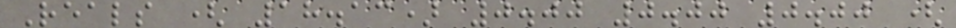Reals ( 18.13) 0.00 0.00 0.00 (
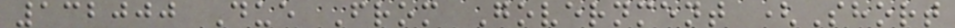132000 Due From Government (Short
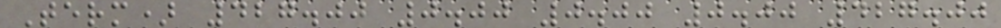Term) 427.00 0.00 0.00 0.00 427.00
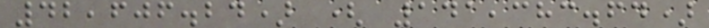42,606.24) ( 141,383.64)
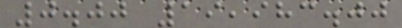0.00 19,983.00
